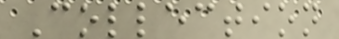Collection
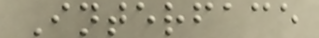Interface
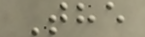The
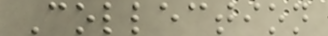Collection
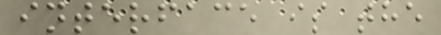interface is the
